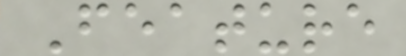Feature
